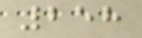258
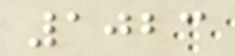1023
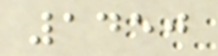1450
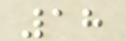18
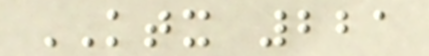KTX 221
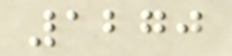1270
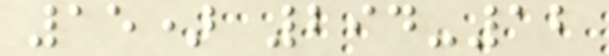15) 294-12
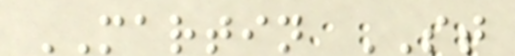MARTIN ST
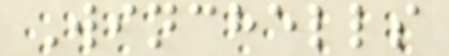Winchells
